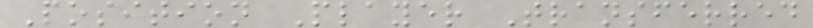Position Player Transferred
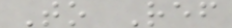To Ref
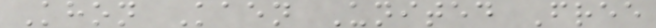Khon Kaen United Free
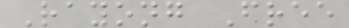Rayong Free
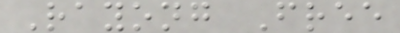Rayong Free
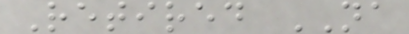Retired NA
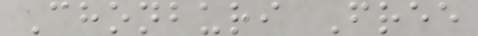Chonburi Free
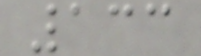133
